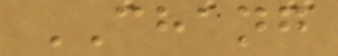CHANG
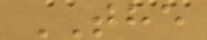THE
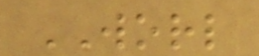WORL
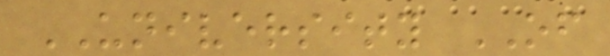UNIVERSITY OF
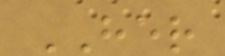HER
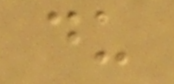du
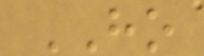HO
